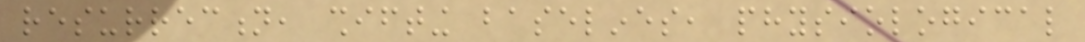resurrection, shifting baselines, physiological
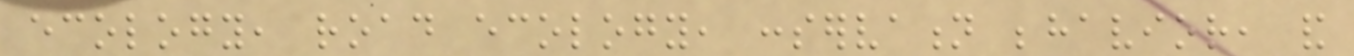ecology, road ecology, conservation behavior, and
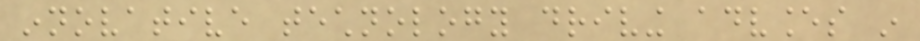innovative technology driving advances in
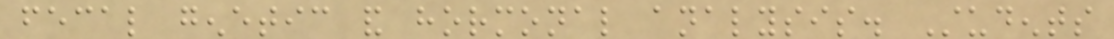fecal genetic and hormonal analysis. Students
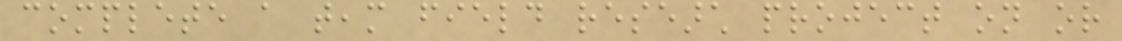complete a team field research project on or
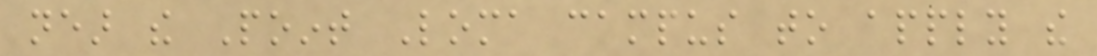near the Point Loma campus to apply the
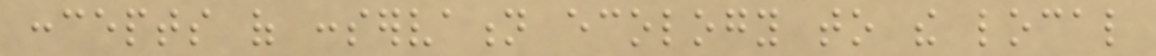concepts of conservation ecology to the local
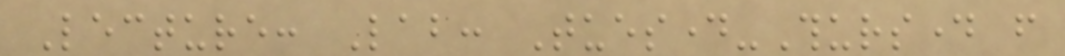Lecture: Lab: Tuesday-Thursday from
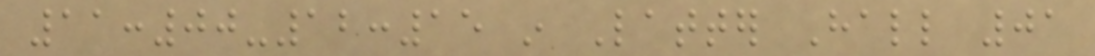11:00-12:15 in Latter Hall 01
